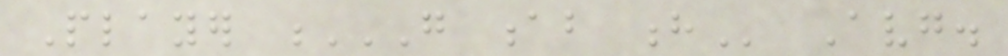Player G AB H Avg.
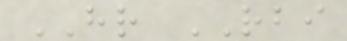HR RBI
